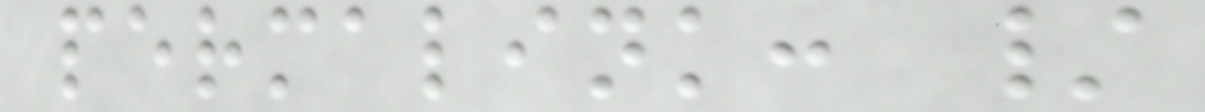permalink: /
